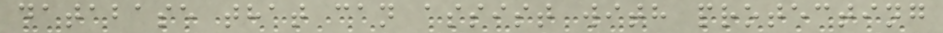database that can assist with protecting
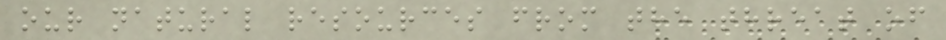our natural resources from the threat of
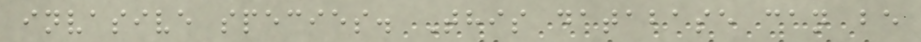invasive species. This database can be
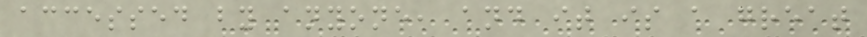accessed by anyone, and it is a great
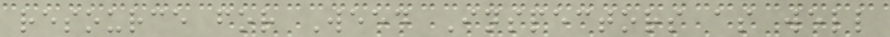resource for Weed Inspectors as well
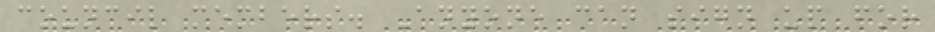council members. Anyone can sign up for
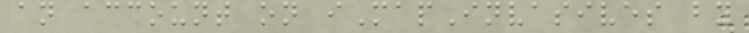an account on iMapInvasives by
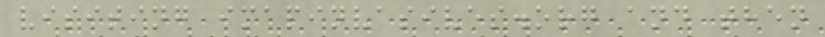visiting imapinvasives.org and then
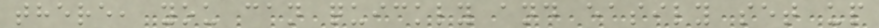there, you can quickly and easily set up
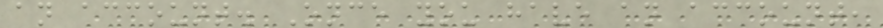an account. Once you have an account,
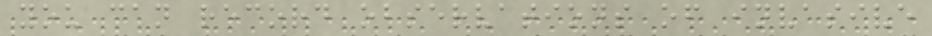you can record observations of invasive
